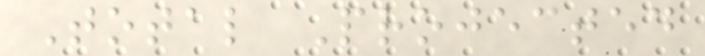Total Projected
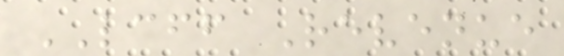LCFF Revenue
